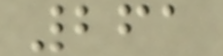261
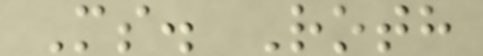Ms. Roth
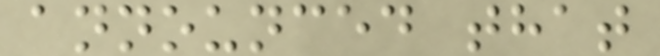announced that
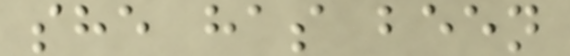she has been
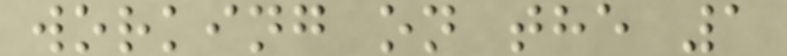working on the 1
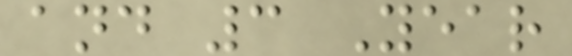and 3 Year
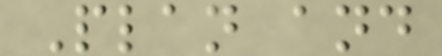Plan and
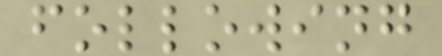following
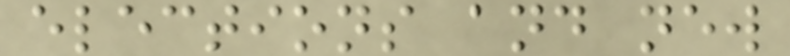elections and new
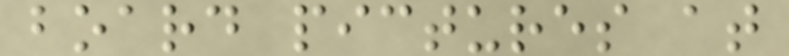board pictures at
